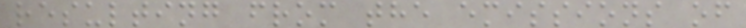resulting from the emissions of
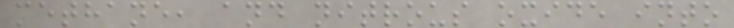methane, and nitrous oxide into
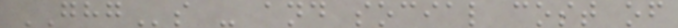GHGs - and social cost of
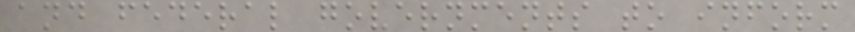and federal governments to inform
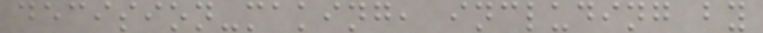decision-making, including by
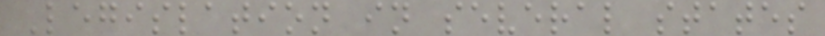Legislation in several states
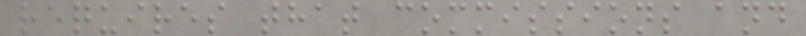requires that commissions and
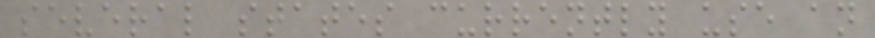several states currently use an
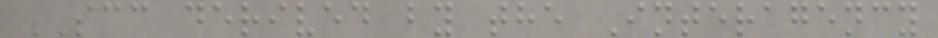SCC derived by the Interagency
